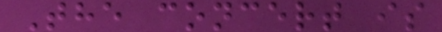The concert is
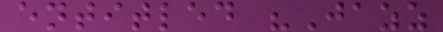entitled "Jazz
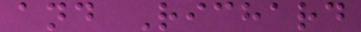and Richard
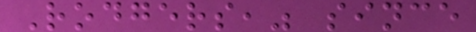Rodgers," since
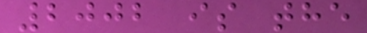2002 is the
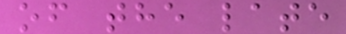of the late
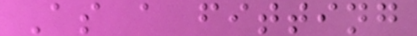As a fitting
